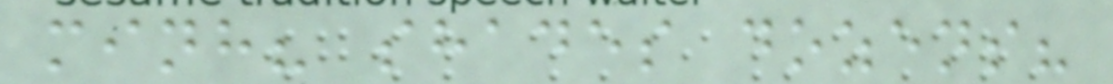minh? shades dozens?
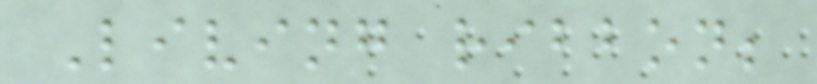Living ribbon;
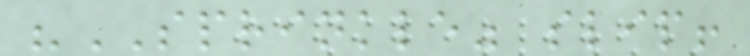"SPRINKLE" slip!
